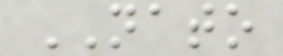NATO
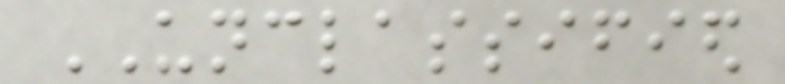UNCLASSIFIED
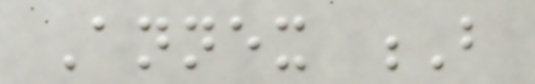Annex B
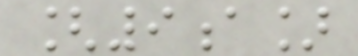[9a]
